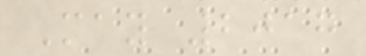May 2017
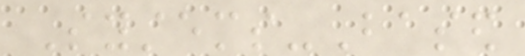Systems-Based
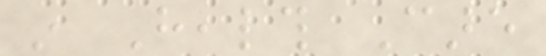in Health Care
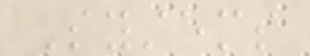Systems
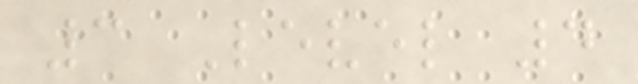3 Level 4
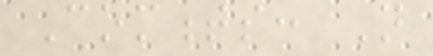Comments: Not
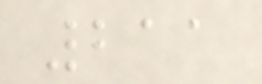211
